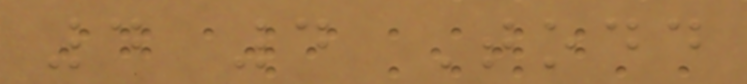4 4 Todd
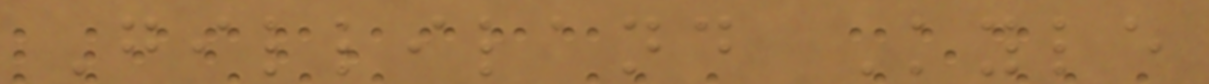Gilliland Kyle
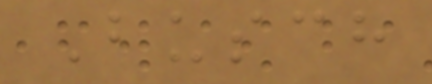Busch
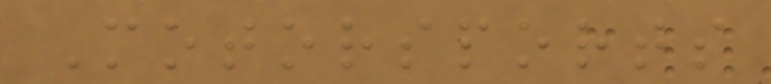Motorsports
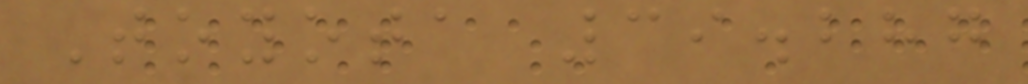Toyota 39.287
